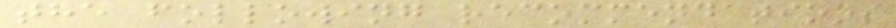the following recommendations
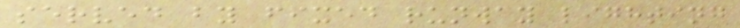served by fixed runway lighting
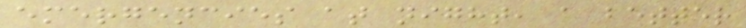emergencies at night, a better
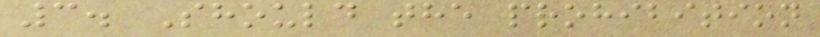3. Should the prohibition
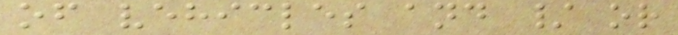of vehicles and / or
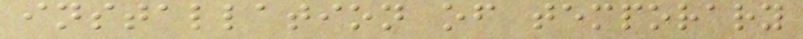installation of temporary
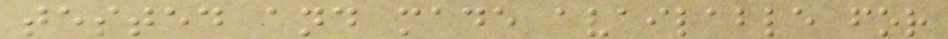tested and made available for
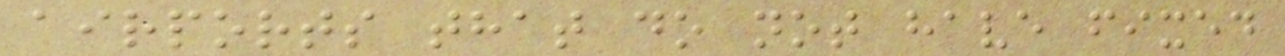airports that do not have fixed
